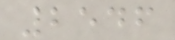2546
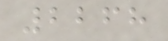2268
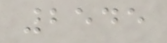2545
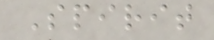Spirit
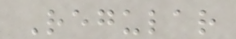Regular
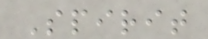Spirit
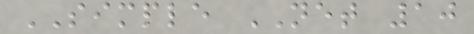SIMPLE NET 10
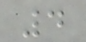4
